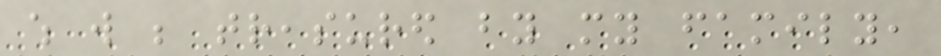which will be treasured by my family,
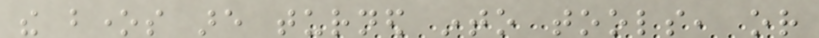the bones are turned into tools, or
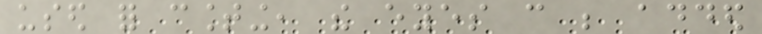used for counting, the eyes can be added
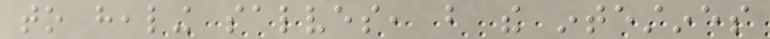to healing salves, but the intestines
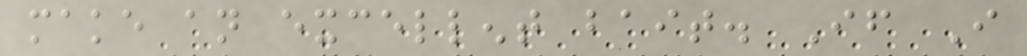make an excellent bait. If I
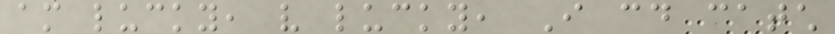am lucky, very lucky, I could catch
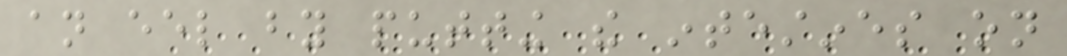an eel by putting the intestines on
